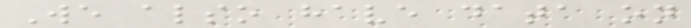We also have data on
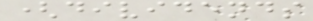(dividends
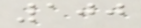100
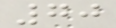70
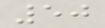50
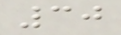30
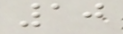10
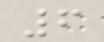6
